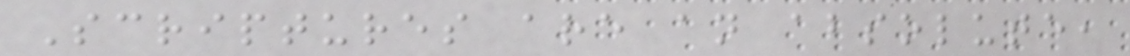Scriptures are an absolute,
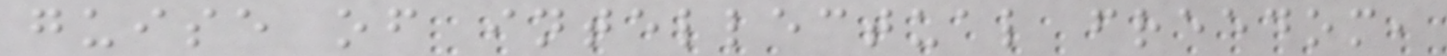guise of intellectual freedom,
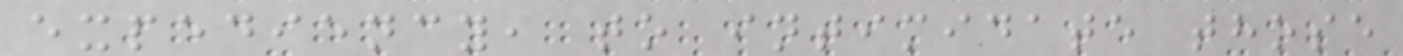expediency, to intimidate those
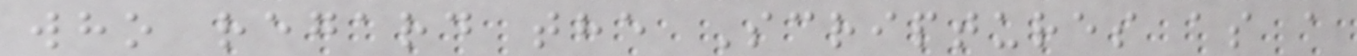who regard the Scriptures as a
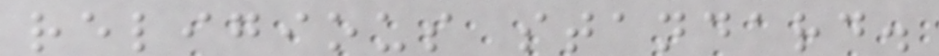religious standard.
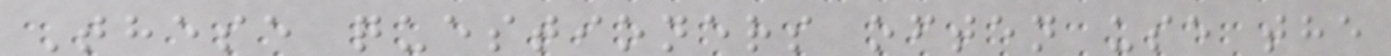These questioners often use the
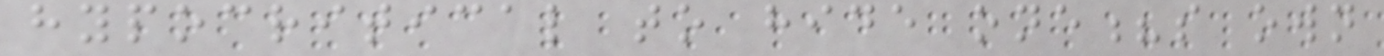hypocritical to hide one?s own
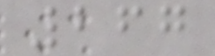267
